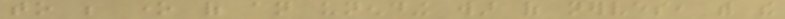to be one of an unending war of nerves, with the
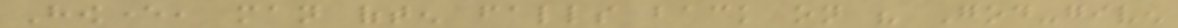However, man often falls back on his God-given
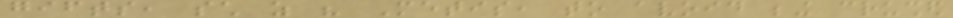gifts, such as his Metis, to avoid being crushed
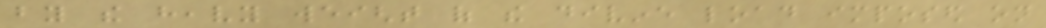by the heavy weight of the divine load imposed on
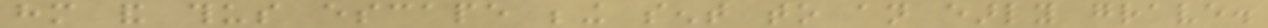him and thus escape being sent to an early grave.
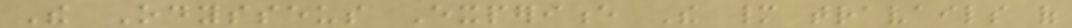The Odysseus Experience The many travails of
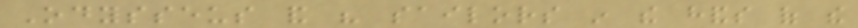Odysseus and his sailors in the hands of the
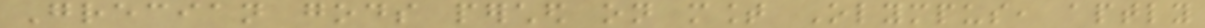Grecian gods perched on mount Olympus, aptly
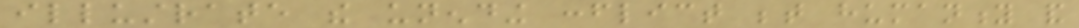illustrate the unending conflict between humanity and
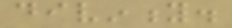divinity.
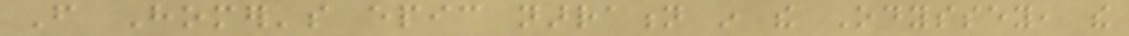From Homer's epic narration in the Odyssey, the
